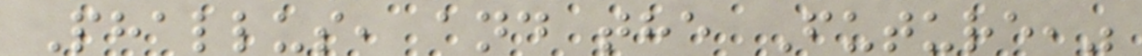Phallus, and the Future,"
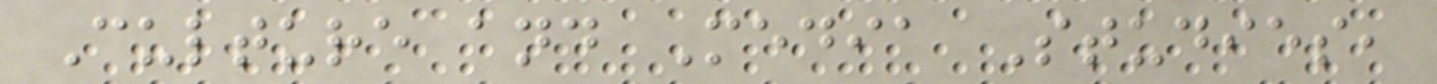Culture and Media Studies,
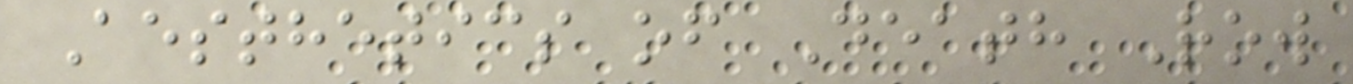Aesthetics of Death Row
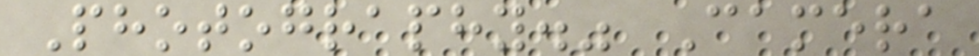Photography." Camera
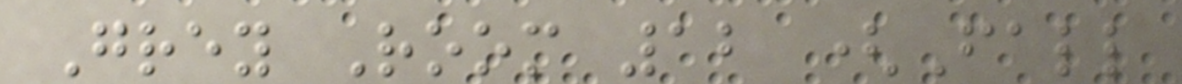Grey Room 12 (Fall
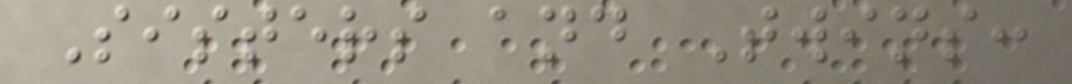Sisters and Twins:
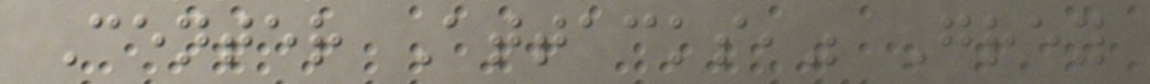Center Attacks," Grey
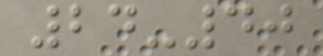24-40
